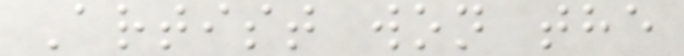Artist won the
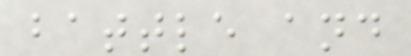battle and
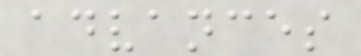advances
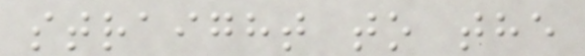straight to the
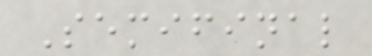Semifinal
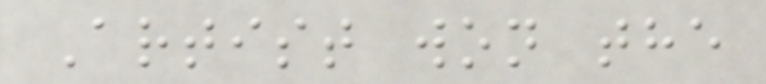Artist won the
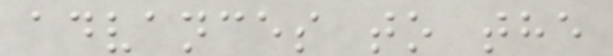advances to the
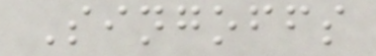Singoffs
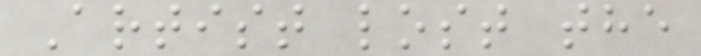Artist lost the
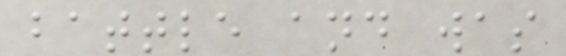battle and was
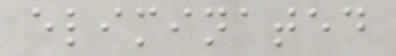eliminated
